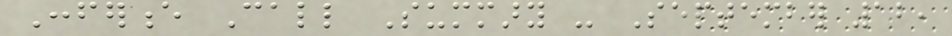Conference Call Summary - September 12,
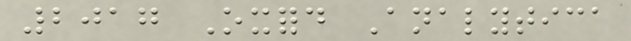2017 Oxford Analytica
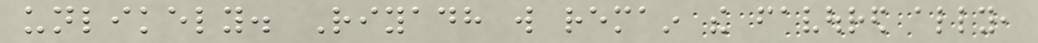unlikely. Riyadh will remain the favoured ally,
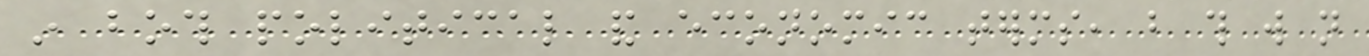in both political and economic terms, but this will not
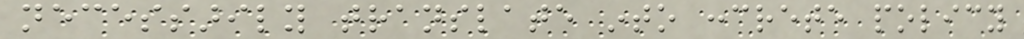necessarily translate into concrete policy
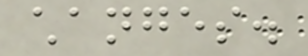changes.
